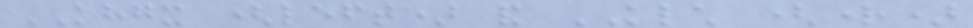KHGX (left) and KLCH (right)
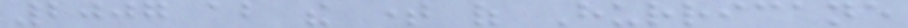2007 about the time of Hurricane
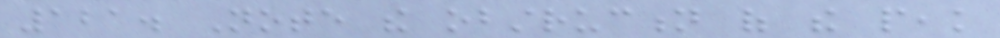121. Note the obstruction of the peak
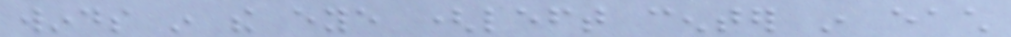winds in the eye (left center in each
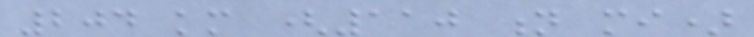204 km (110 n mi)
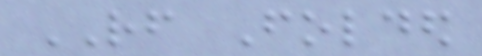RF Folded
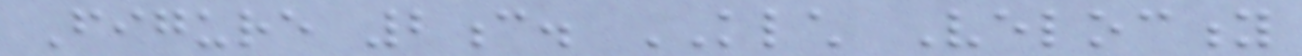Figure 2c. KLCH Velocity
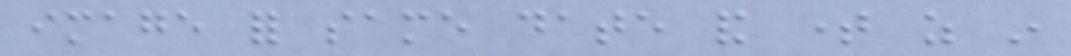image for same date and time as in
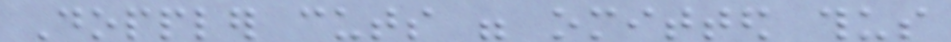Doppler cuts were omitted thus
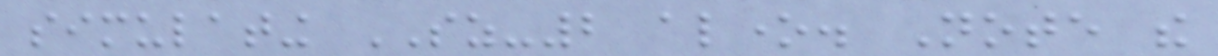simulating SZ-2 alone. Note the
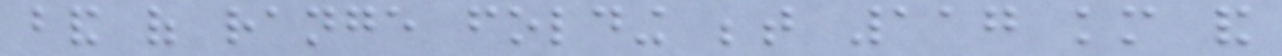band of range folding between 117 km and
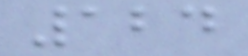124
